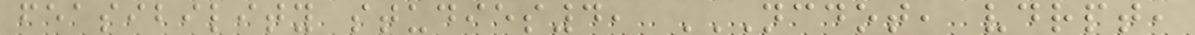feasibility studies4, NCDOT, VDRPT,
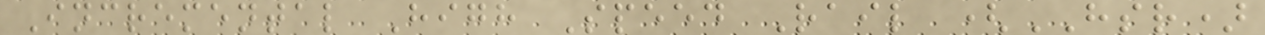Incremental High Speed Rail (HSR)
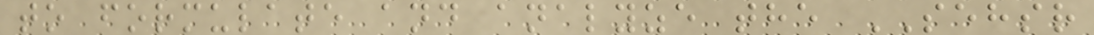to formulate and analyze the SEHSR
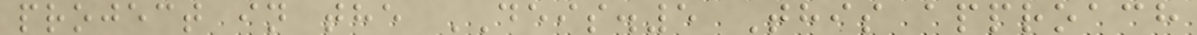project in the DEIS.5 This approach
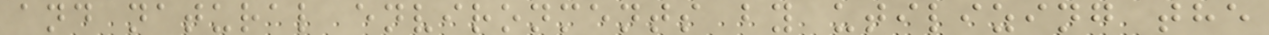and natural environments by utilizing the
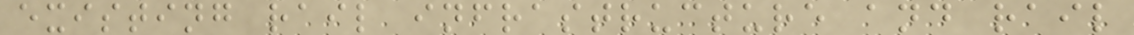existing rail infrastructure and rail
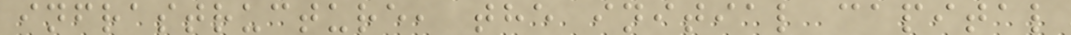infrastructure, the initial capital
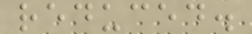reduced.
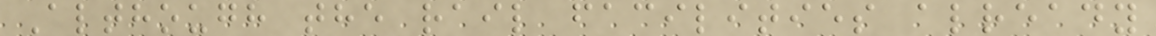Although the rail facilities already
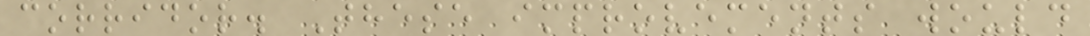corridor. These improvements would
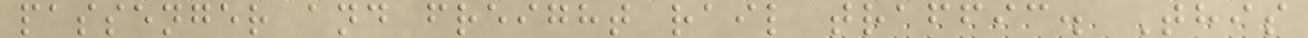passenger and freight rail traffic. This
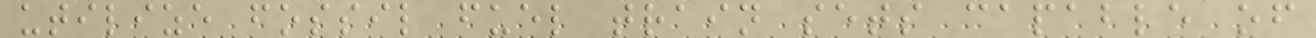utilize fossil fuel train sets capable of
